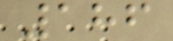186
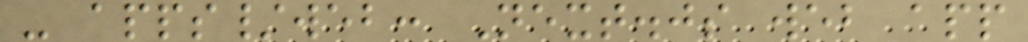- apps/web: Next.js web app
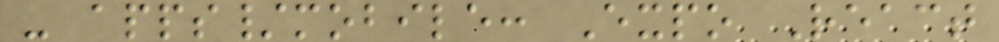- apps/mobile: Expo React
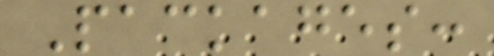Packages:
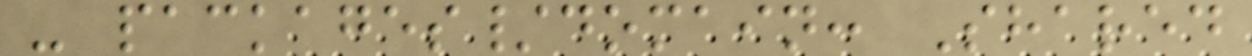- packages/domain: Shared
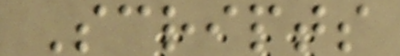Scripts
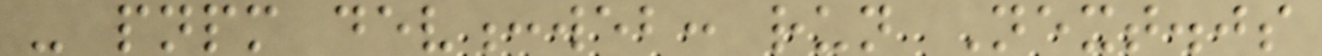- pnpm dev:web: run Next.js
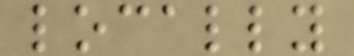locally
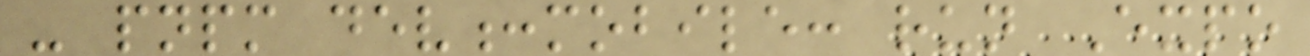- pnpm dev:mobile: run Expo
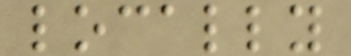locally
